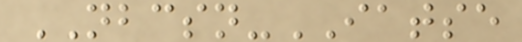NBCSN-IATSE
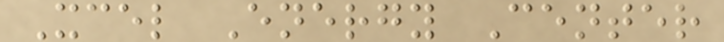Xcel Energy Center
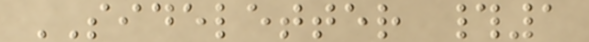SIDELETTER #1
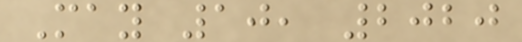May 10, 2020
